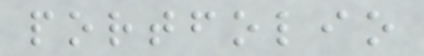portfolio
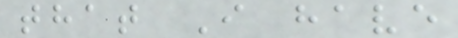that I have
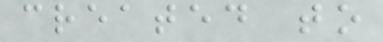created to
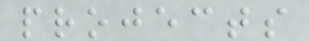projects
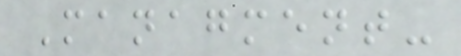Managment-
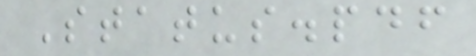Status.pdf
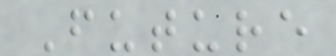Future
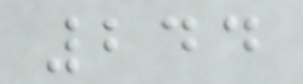244
